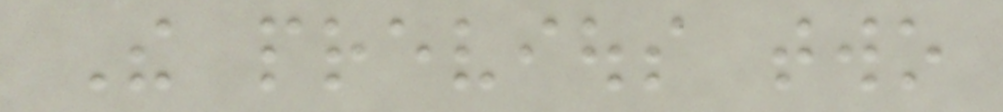The previous two
